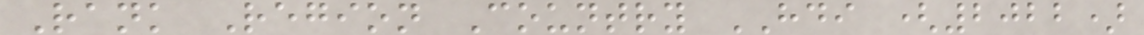Rank Region Country HDI (2022)
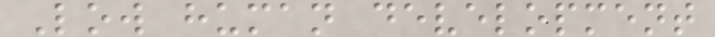Low human development
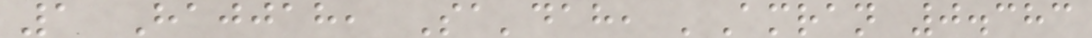1 Hajjah, Sa'dah, 'Amran 0.383
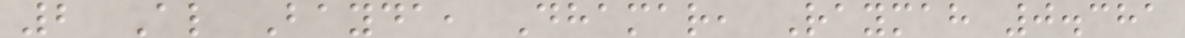2 Al Bayda, Dhamar, Raymah 0.381
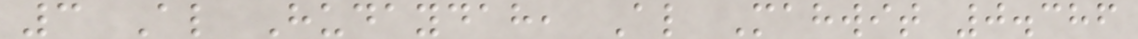3 Al Hudaydah, Al Mahwit 0.386
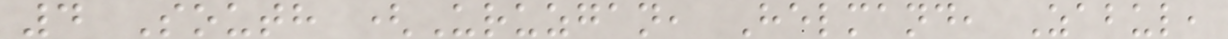4 South (Uruzgan, Helmand, Zabul,
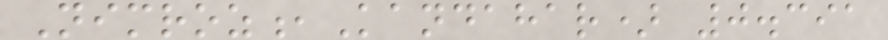Nimroz,Kandahar) 0.391
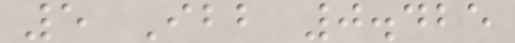5 Ibb 0.425
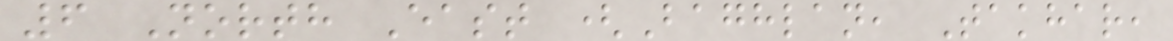6 North East (Baghlan, Takhar,
